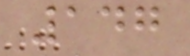147
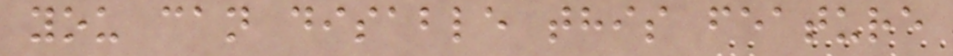you can disable this feature
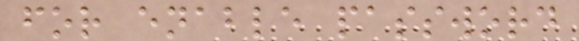for enable password
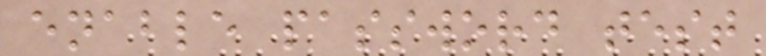enable password test
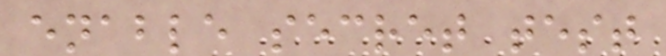enable secret test
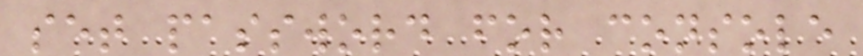set password for console
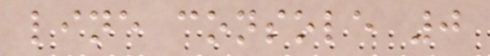line console 0
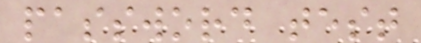password test
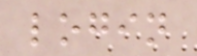login
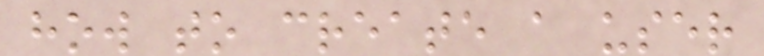how to create a user
